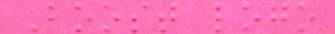Boost logo
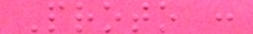Proto :
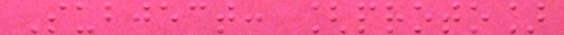Subject: [proto]
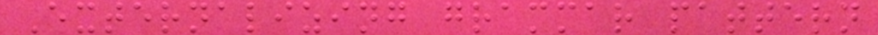Externalizing grammar pattern
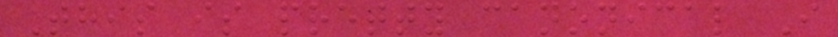This is pretty canonical I
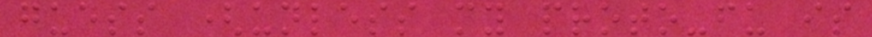guess (unless my proto-fu is
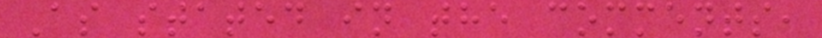As stated in the comments,
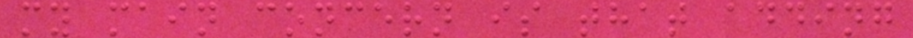my main concern is that adding
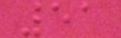51
